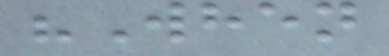"When
